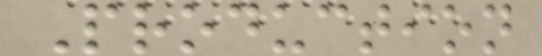Production
